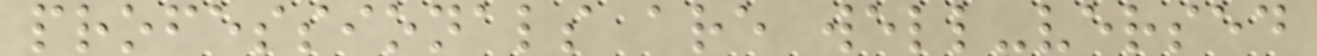professionals are well-versed
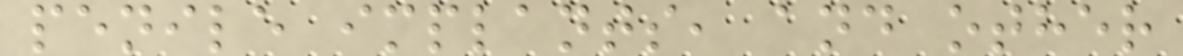penile implants, and other
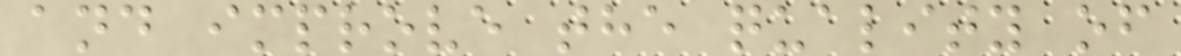and improve the quality of
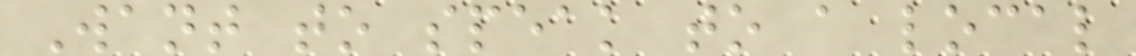Want to speak to a local
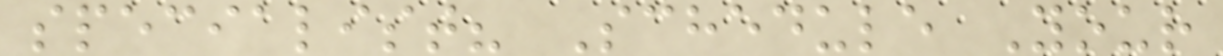specialist? Schedule Your
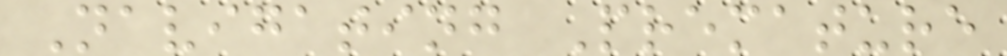Navigating Premature
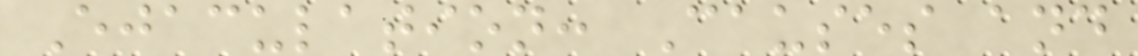Ejaculation: Causes and
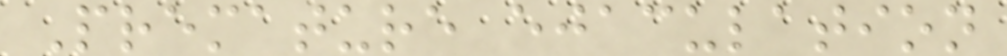Premature ejaculation
